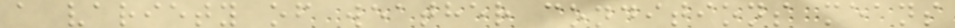a variety of weather conditions means
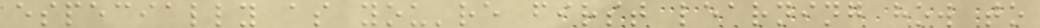especially as you're first learning how to
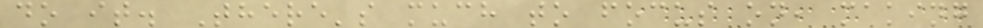do it. There's much to focus on, making
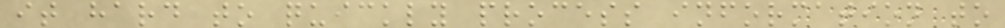it hard to quickly process information to
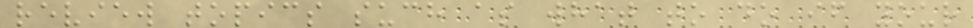review topics such as what to do if your
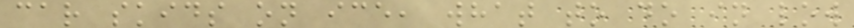car skids on ice, what to do in low
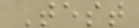Test
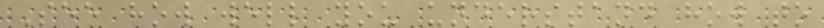See how well you understand how to
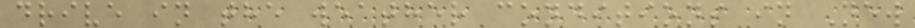drive in the weather conditions in New
